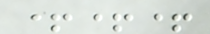+++
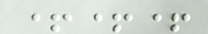+++
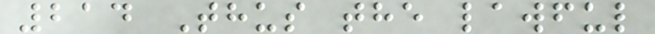214 Thus the lawful
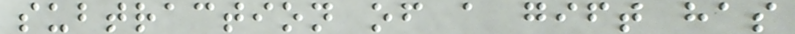subtraction of a gift has
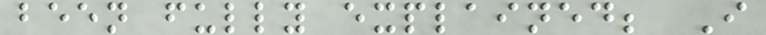been fully explained; I
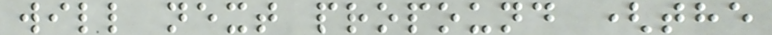will next propound (the
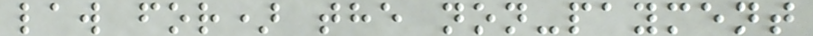law for) the non-payment
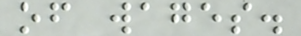of wages.
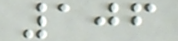106
